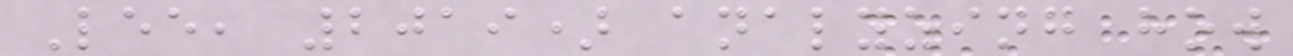Lee, 2019) analyzing how
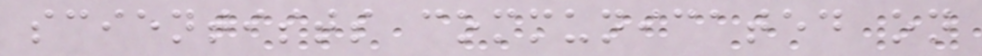scientists communicated on
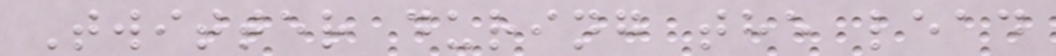Twitter during the lead
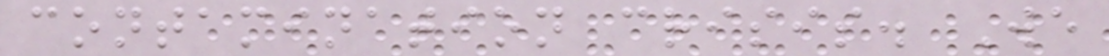contamination crisis. We
